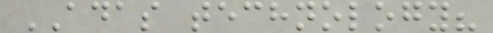ADAS technology?
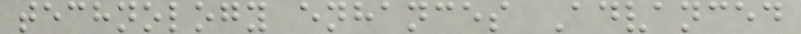technology enhances Advanced
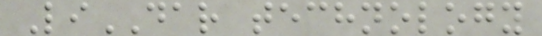LiDAR technology
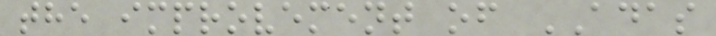the improvement of ADAS
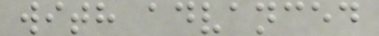with advanced
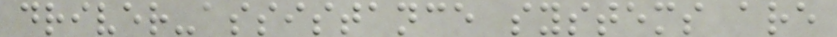driver-assistance systems are
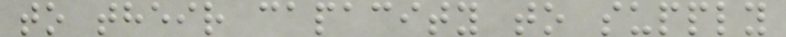to their capacity to supply
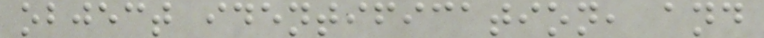object identification, and
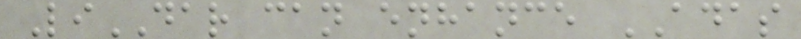LiDAR can enhance ADAS
